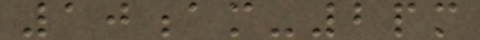10am-2pm
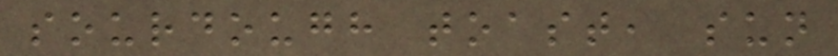sourdough toast, sun
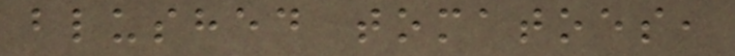blushed tomatoes,
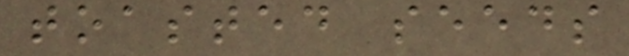toasted seeds
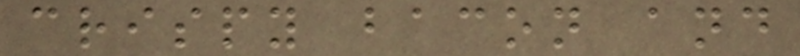crispy bacon and
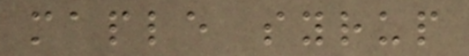maple syrup
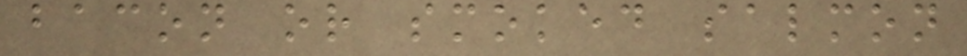bacon or smoked salmon
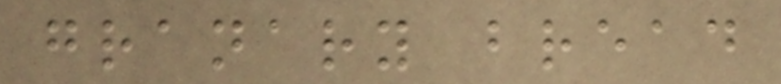granary bread
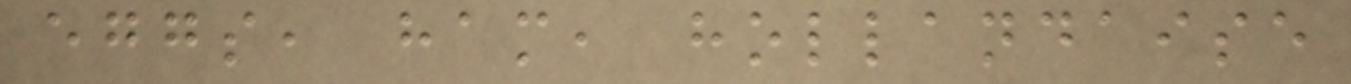eggs, ham, hollandaise
